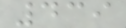439
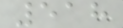518
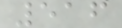516
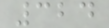324
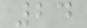24
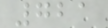721
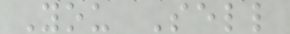You Sell
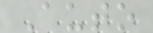Auto
